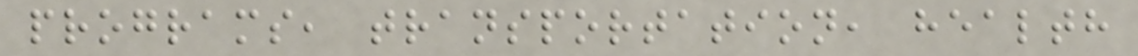programs, transportation, health
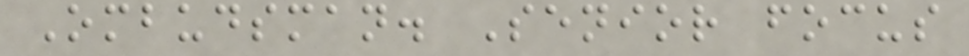Ombudsman. Senior focus
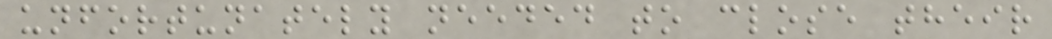unfortunately needed to close their
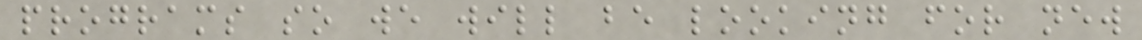programs so we will be looking for new
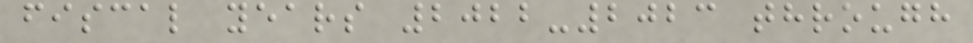fiscal years 2022-2023 through
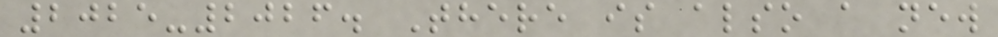2025-2026. There is also a new
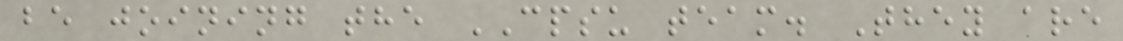be joining the CPSU team. They are
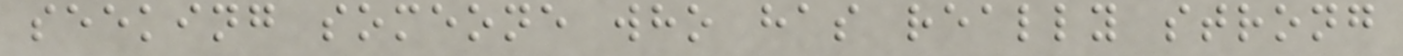seeking someone who has really strong
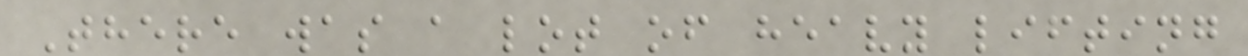There was a lot of heavy lifting
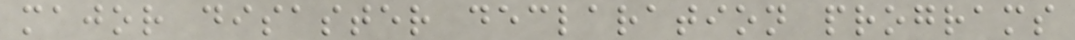major disaster declaration programs
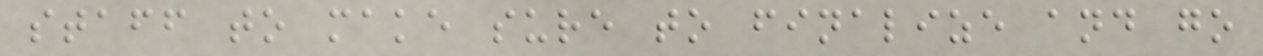staff to make sure to finalize and go
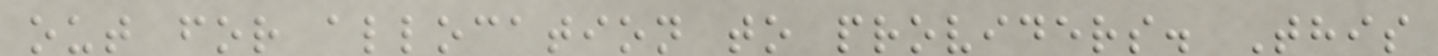out for allocation to providers. This
